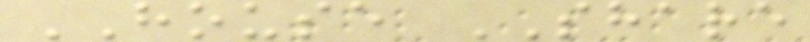HOUSE SHARE
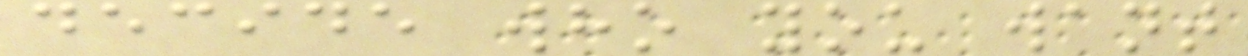decide who you want
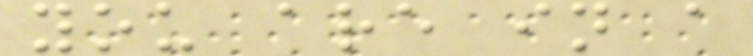you are in a
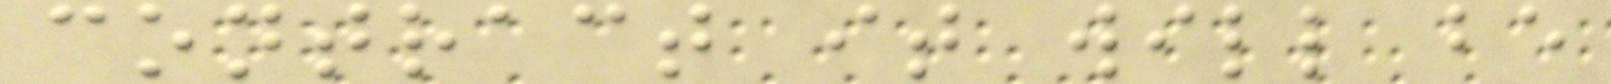contract it will be
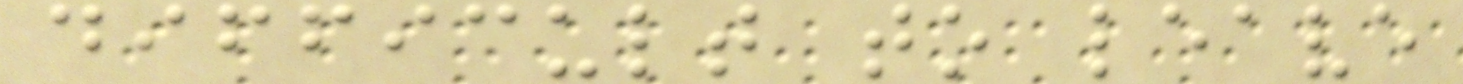difficult to leave
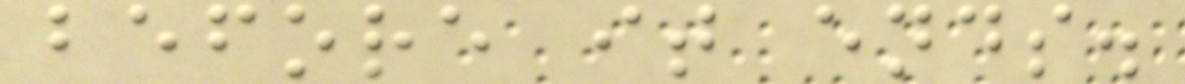before it ends.
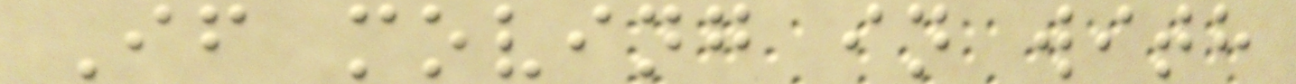If moving in with
